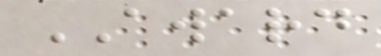AWARD
